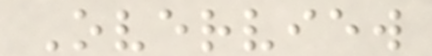Overview
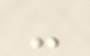-
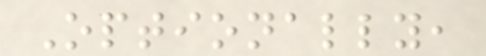Optionally,
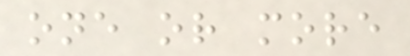one or more
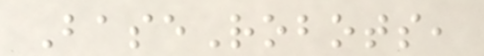BaseRobots,
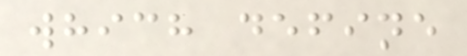which define
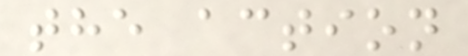the action
